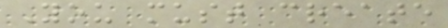You must create
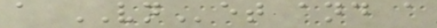a VNet and a
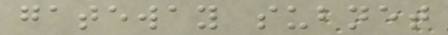gateway subnet
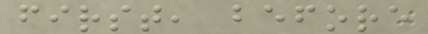first, before
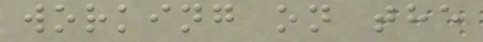working on the
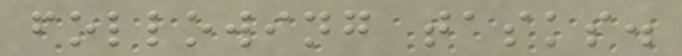following tasks.
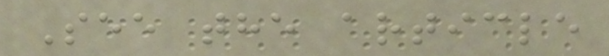See the article
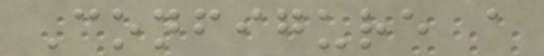Configure a
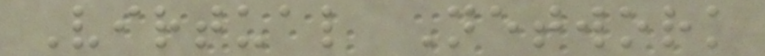Virtual Network
